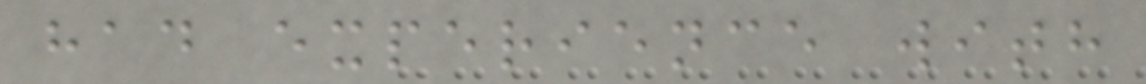had experience with
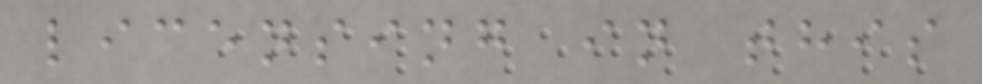licensing in this
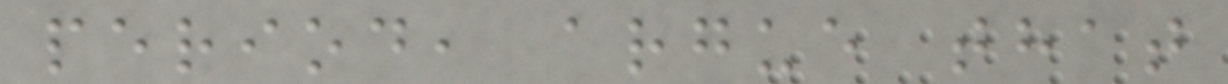period, argue that
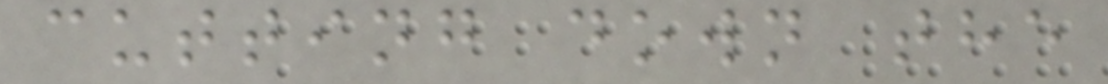cutting down the
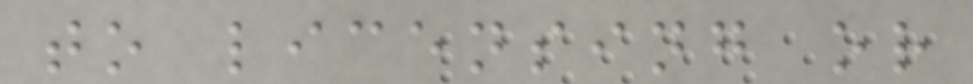to licensing or
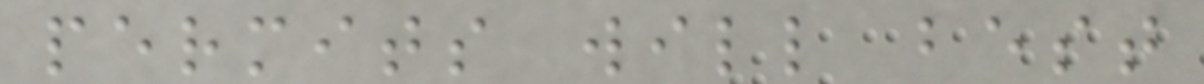permits will best
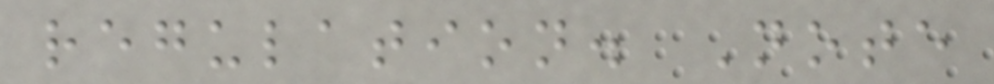regulation. Note
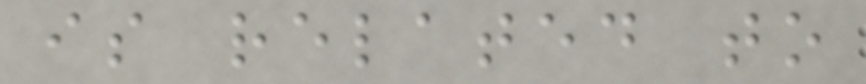is related to
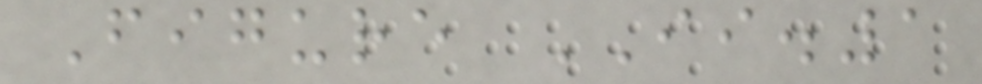Figure II.1
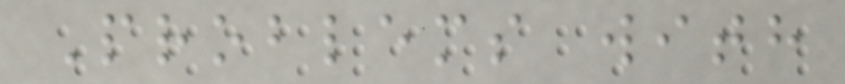Problems with
